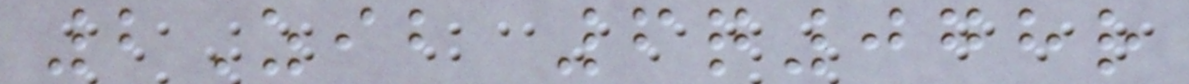2Zib 6q078r
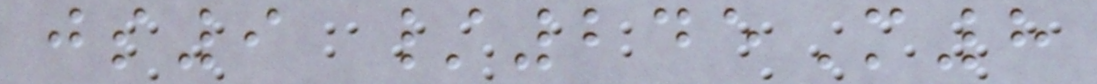js9 /245M8
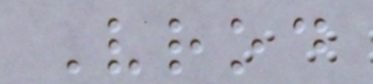Vrod
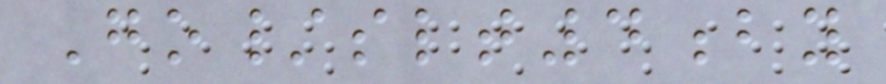Go/slt4by
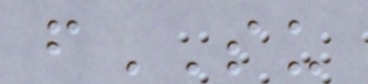fSU
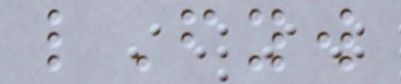lFyw
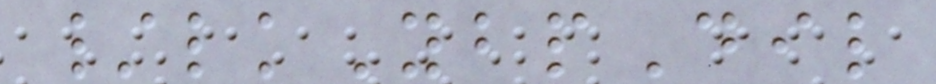/lkYbpDil
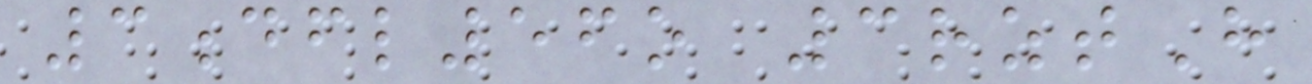3dfl56o 3rztH
